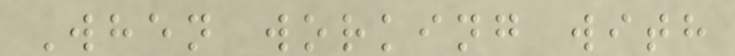When working with
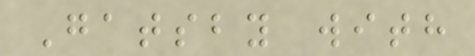Gatsby with
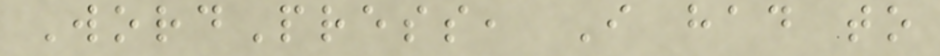WordPress, I had to
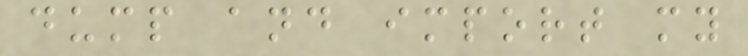dump and import my
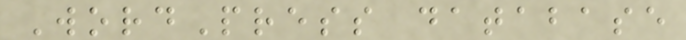WordPress database
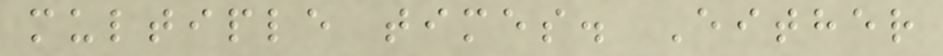multiple times. Either
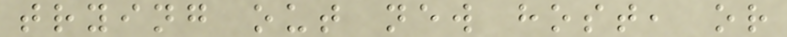trying out new host, or
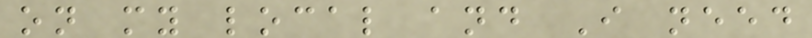on my local and I need
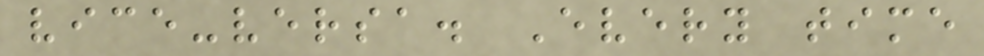vice-versa. Every time
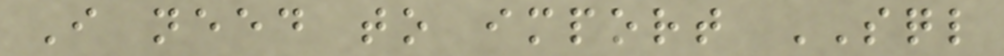I need to import SQL
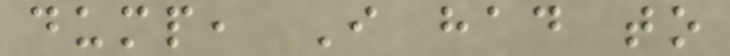dump, I had to
